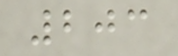203
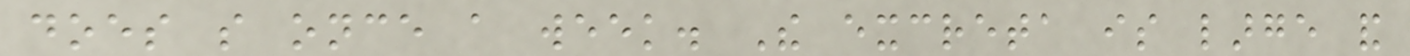does so once a week. The excreta is large and
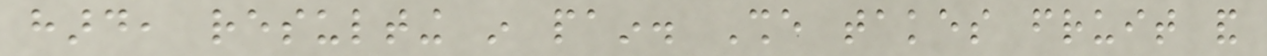hard, resulting in pain. She takes fruit and
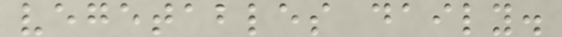vegetables daily.
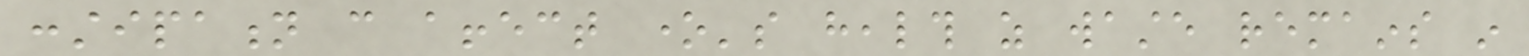constipation can affect one's health as waste remains in
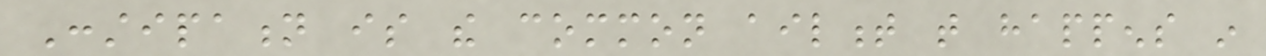Constipation is the common ailment that happens in
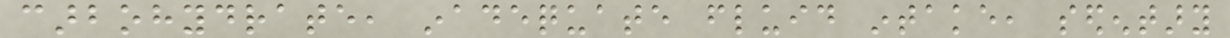carbohydrate, inadequate fluid intake, sedentary
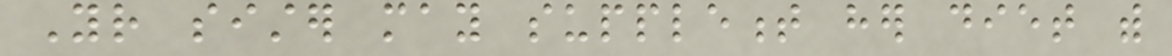Your sister may supplement her diet with
